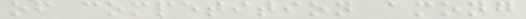of competition among
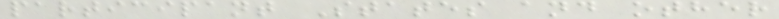participant States and other
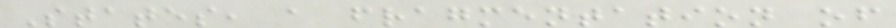States, a fragmentation of
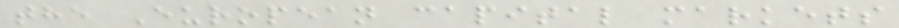the European capital markets
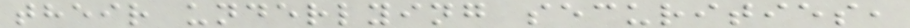their underlying securities,
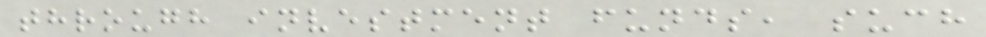through investment funds, such
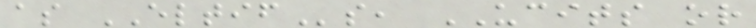as ELTIFs, UCITS or
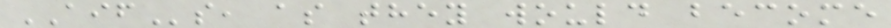AIFs, as they would become
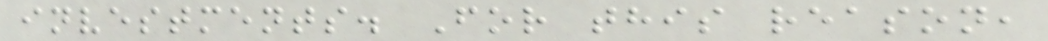investments. For this reason,
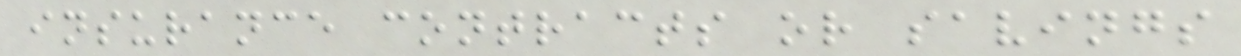insurance contracts or savings
